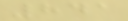841
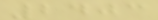2403
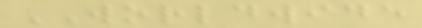WORLDWIDE
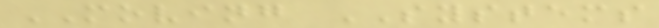MOVING SYSTEMS
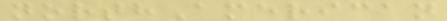northAmerican
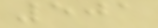501
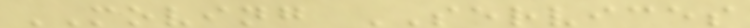MOVING SERVICES
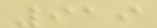919
